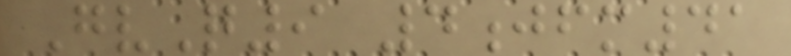GvQ9 4jfm41
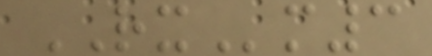RXm3
